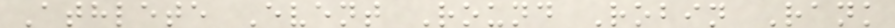Athlete Event Round Robin Rank
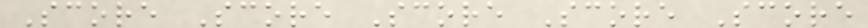Score Score Score Score Score
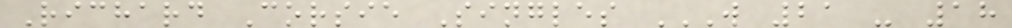Richard Corsie Singles W 21 - 18
